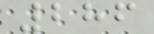286
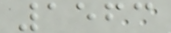1563
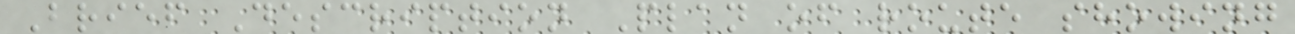Brief Description Plan of route showing
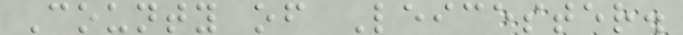County of Leicester.
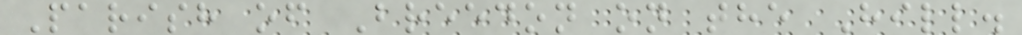Parish of Breedon on the Hill.
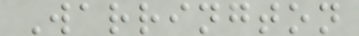Warrington
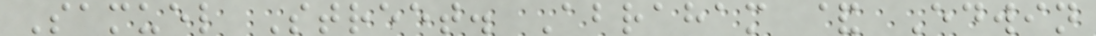Samuel Street. Abraham & Edwin
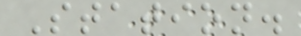Station.
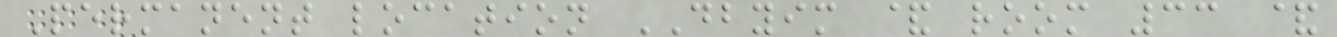Permanent location DBYIM & room 33 &
